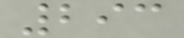293
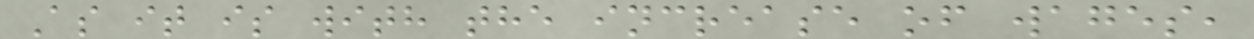As it is with the increase of wages,
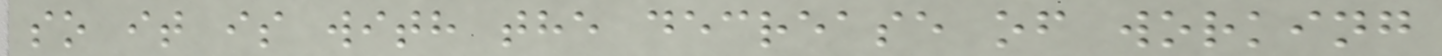so it is with the decrease of working
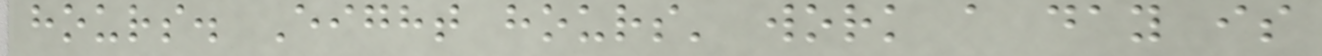hours. Eight hours' work a day is
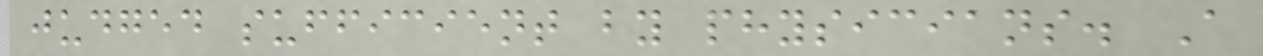judged sufficient by physicians. A
